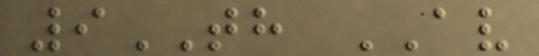9TH AV
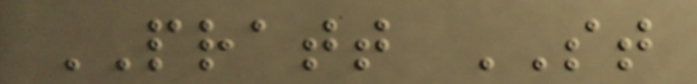PRATT ST
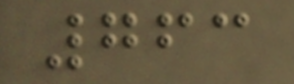763
